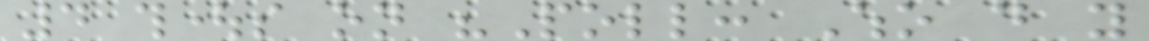4 thoughts on "Poll: Who do you
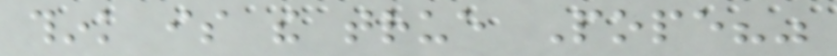think is the true Pope?"
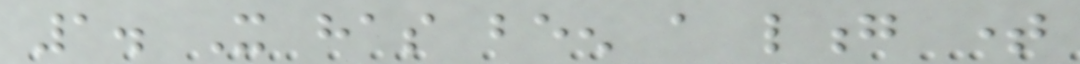1. It has been a long time
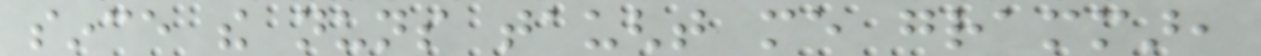since the nuns taught me grammar,
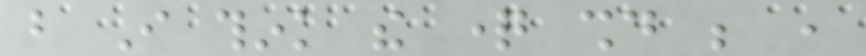but I think the question should be ,
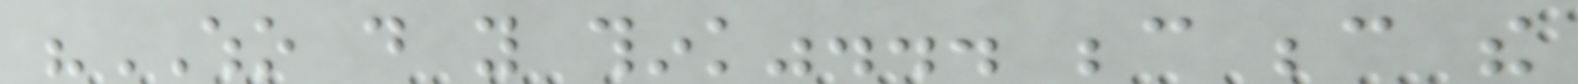"WHO do you think"... because because the
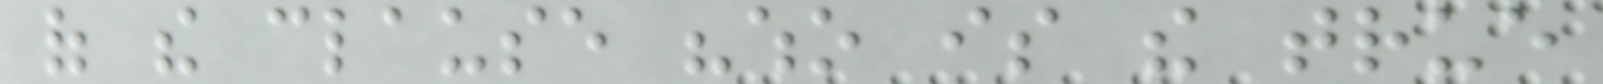of the clause "who is the true
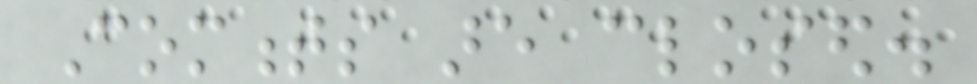Comments are closed.
